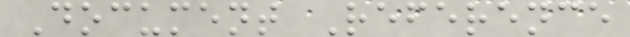Document Reference
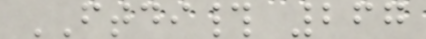FTDI# 267
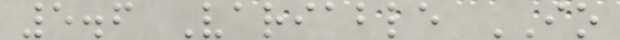5.6 Variable IO
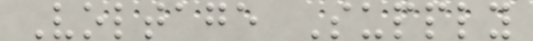Voltage Supply
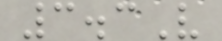3.3V
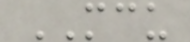MCU
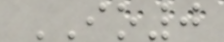IO0
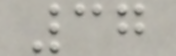37
